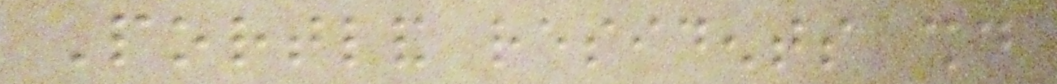Portland residents should
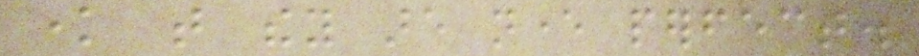know that they are never perfect.
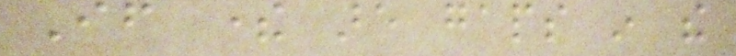If there are gaps in the
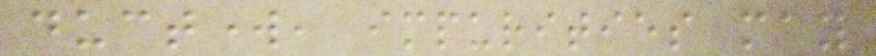ductwork, impurities may
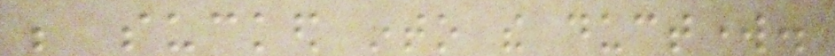be sucked into the ductwork.
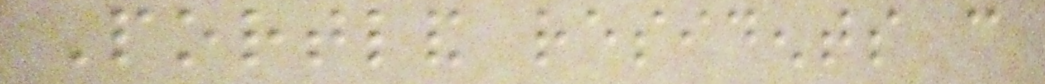Portland residents can
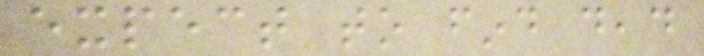expect to find dead
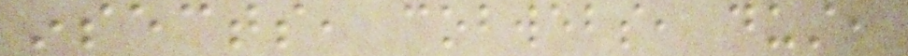insects, cobwebs, dust,
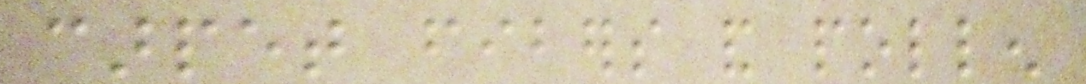carpet fibers and pollen
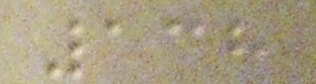138
